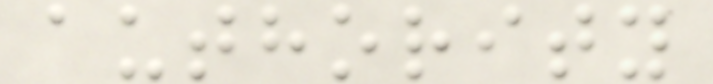authority
